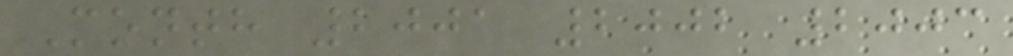Month 2001 2002 2003
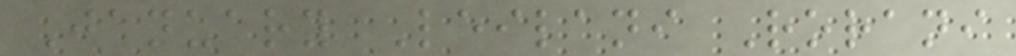January Leilani Rorani
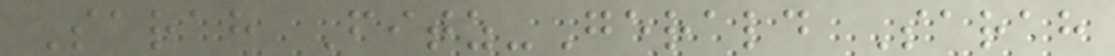Sarah Fitz-Gerald Sarah
